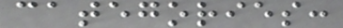categories:
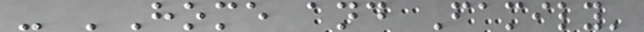- 'Home and Family'
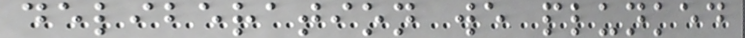deliberation we plunked
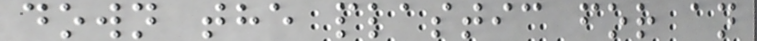down the plastic for an
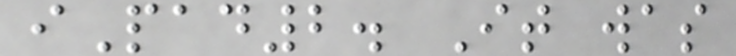iPad2. It was
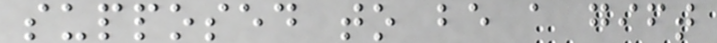supposed to be a gift
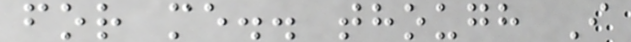for me.. though I
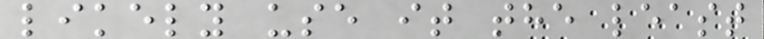likely use it the least
